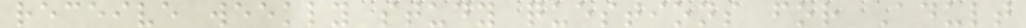receive weekly study questions for Adult
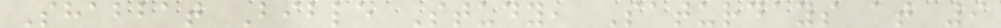Shabbat Bible Study, Saturdays at 9
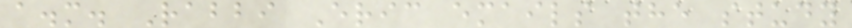a.m. Rabbi Eric emails the study
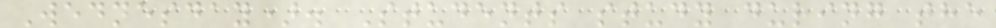Wednesday). Students study during the
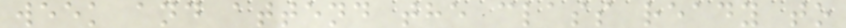week and attend the class ready to
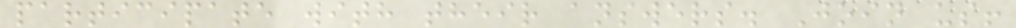participate with their answers. Join us!
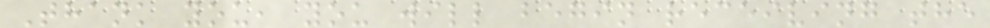Thank you, you will begin receiving the
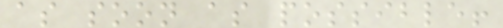as soon as possible!
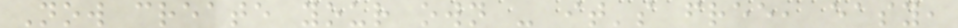Now create your own - it's free, easy,
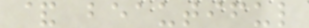& beautiful
